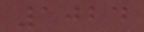1024
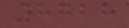8728
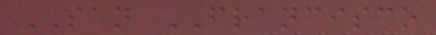SAN FRANCISCO
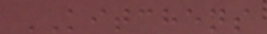KITCHENS
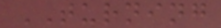TURNING
